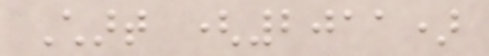Chart (2011)
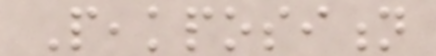Peakposition
